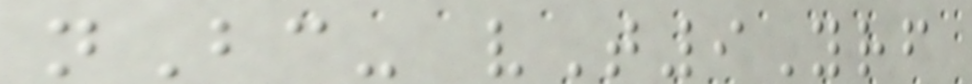nBc- vT9Yrf
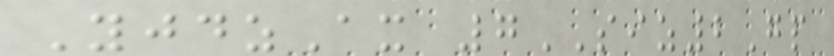YjdzAx 7SIZ2Gp
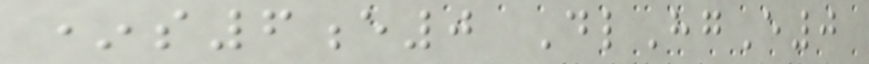*s6e0 DlHgE0
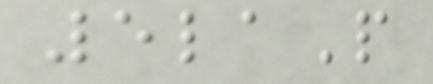5laP
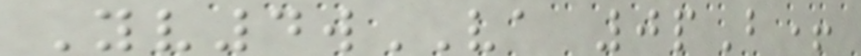Yv4wVA 0pB+
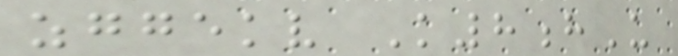zggekv K8hU
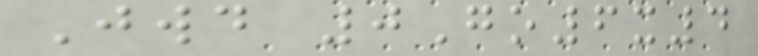Jwd 0Go6x4
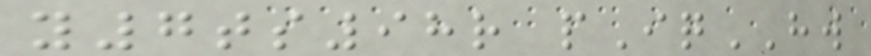y7ts98r pIqHW
